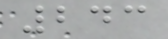243
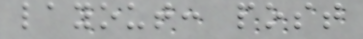layout: post
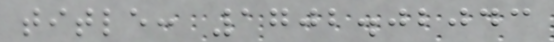title: 1702.02043
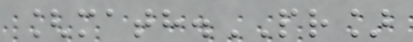[math.PR]
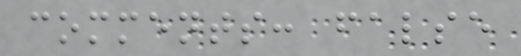comments: false
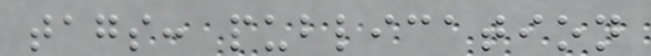tags: publication
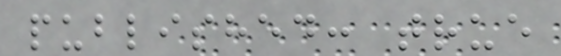published: true
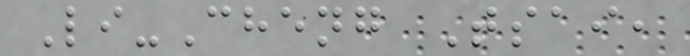Li-Cheng Tsai,
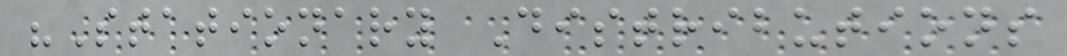"Stationary Distributions
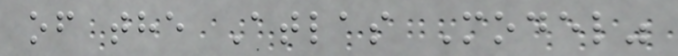of the Atlas Model"
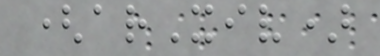(arXiv)
